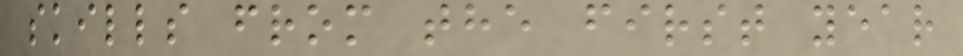skills from the first year
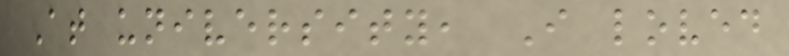At university, I loved
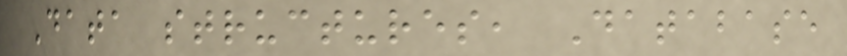Data structures, Database
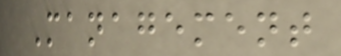Management
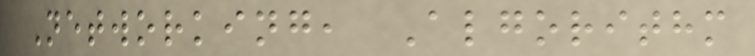Networking, Algorithm
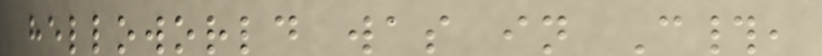helloworld was in C#,
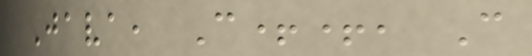Java, C++, C
